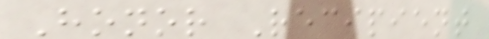Honor Recipient
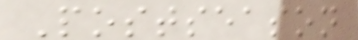Postseason
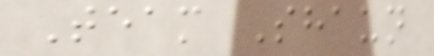Team Shaun
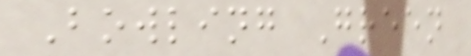Bowling Green
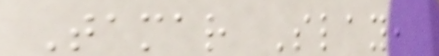Tamar Slay,
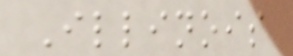Illinois
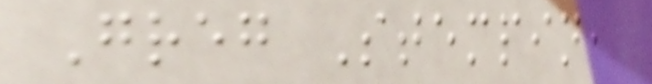Greg Stempin,
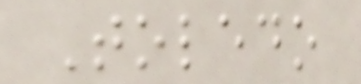Toledo
